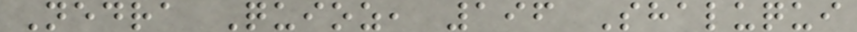Nedra Quioz, 196 Shaluqui
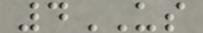4US
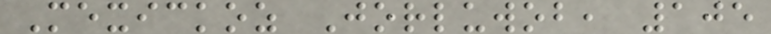Mexickoz Jorluwob, 105
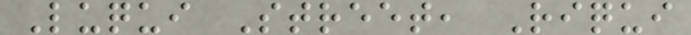Luqui Street, Riqui
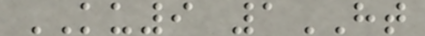KU9 1HT
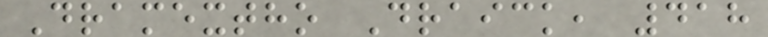Dramextho Draick, 418
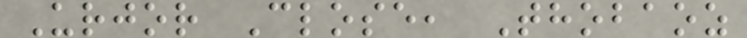Urjor Close, Thobaoz
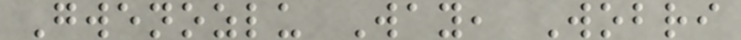Gwenozlu Way, Wobri
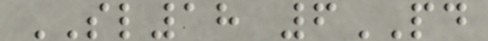SL18 6PD
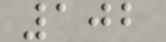102
